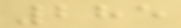285
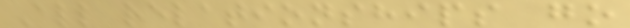All relationships go
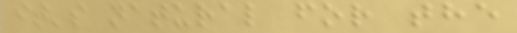it's natural for the
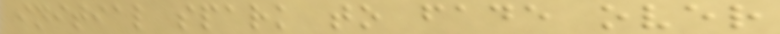initial spark to fade over
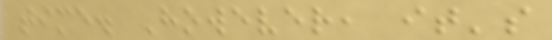time. However, it's
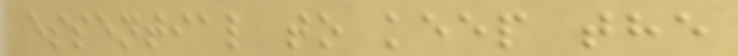essential to keep the
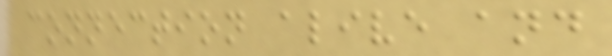connection alive and
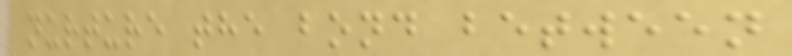nurture the bond between
